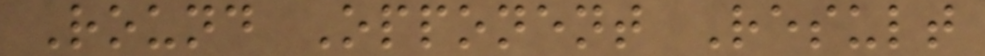Round Opponent Result
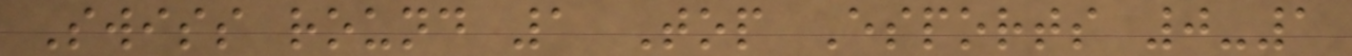Swiss round 1 Top Esports 0-1
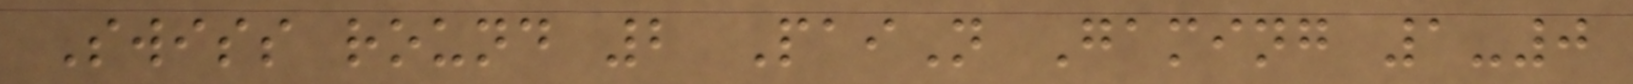Swiss round 2 PaiN Gaming 1-0
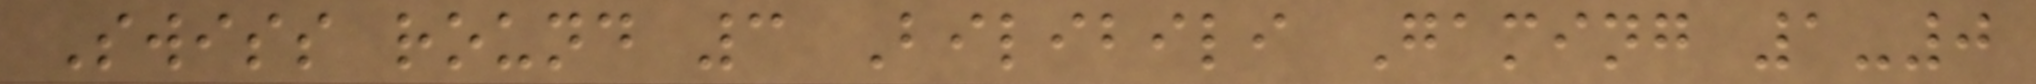Swiss round 3 Bilibili Gaming 1-0
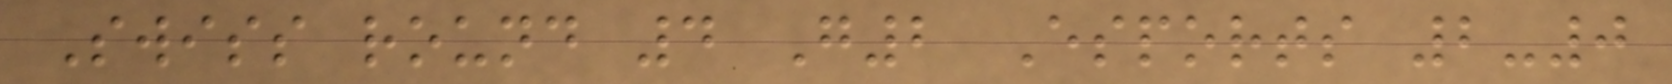Swiss round 4 G2 Esports 2-0
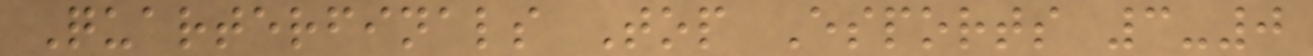Quarterfinals Top Esports 3-0
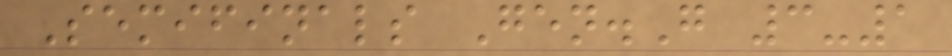Semifinals Gen.G 3-1
